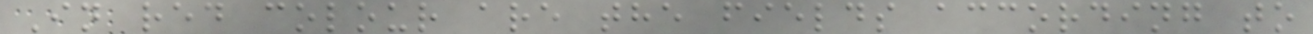In red colour are the fields according to
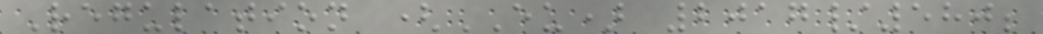Regulation (EU) 2017/580;
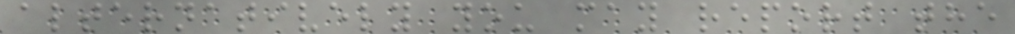alternatively you may report the
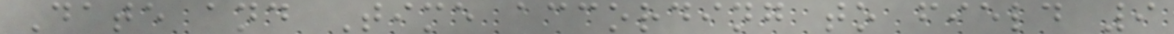Date and Time according to field 9
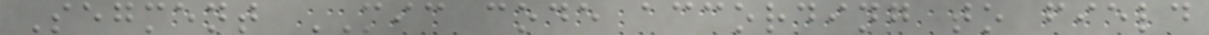Segment MIC code according to field
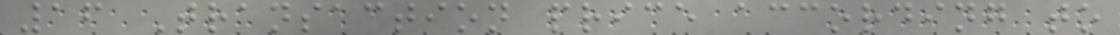16 Transaction price according to
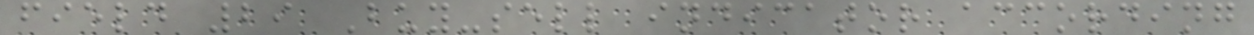field 29 Buy-sell indicator according
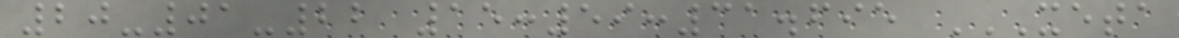20-01-22 15:59:31.695 XETA
